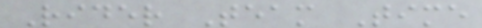Rider Team Time
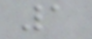1
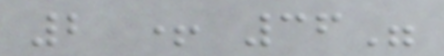2 + 36"
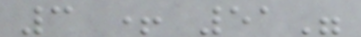3 + 51"
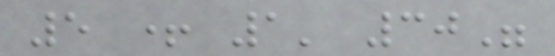5 + 1' 30"
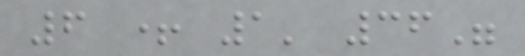6 + 1' 36"
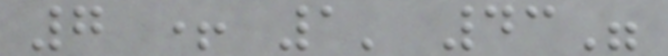7 + 1' 43"
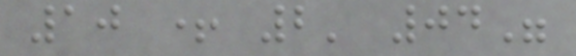10 + 2' 04"
